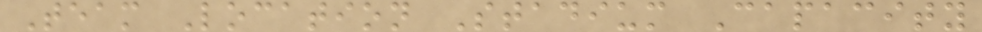Team Location Stadium Capacity
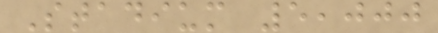Stadium 5,000
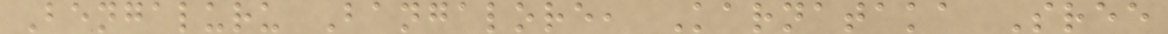Bengaluru Bangalore, Karnataka Sree
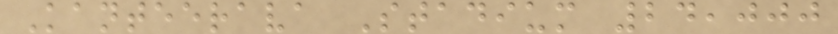Kanteerava Stadium 24,000
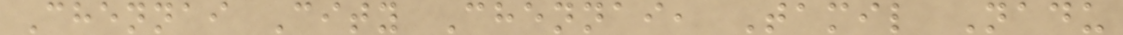Chennai City Chennai, Tamil Nadu
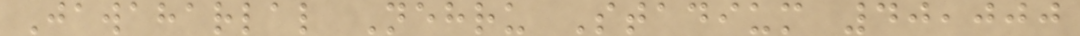Jawaharlal Nehru Stadium 40,000
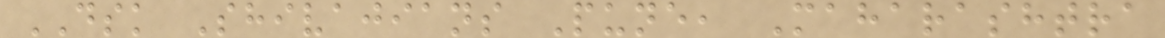DSK Shivajians Pune, Maharashtra
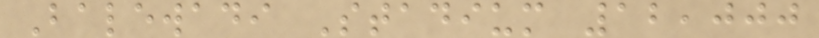Balewadi Stadium 12,000
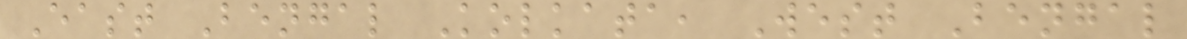East Bengal Kolkata, West Bengal
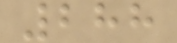288
